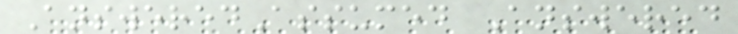AnsweredAssumed Answered
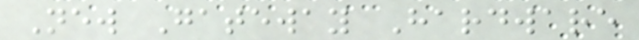New Gateway Hardware
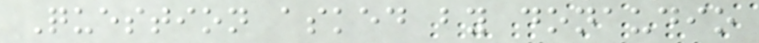Question asked by donaudio
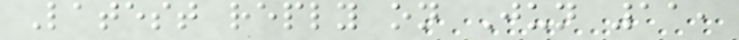Latest reply on Jun 11,
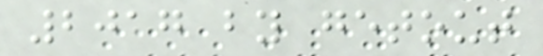2017 by getout
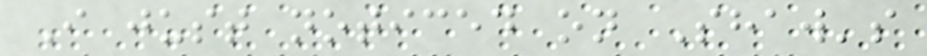I just noticed on Shaw's
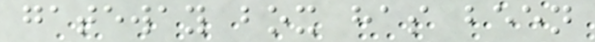gateway box has been
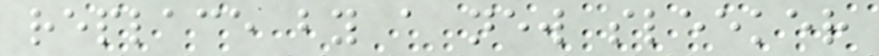replace by a new sleeker
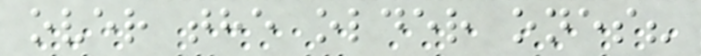over the older ones?
